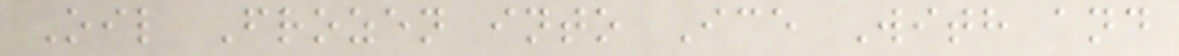Oil Frozen into Ice With and
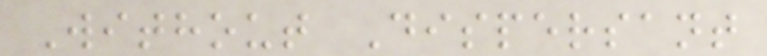Without Dispersant
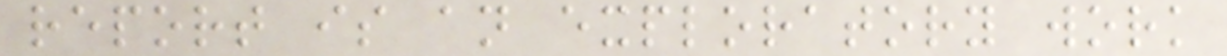report is an exploratory work
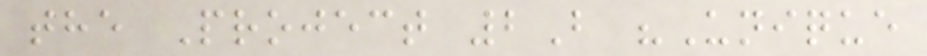the Project 2B "Unique
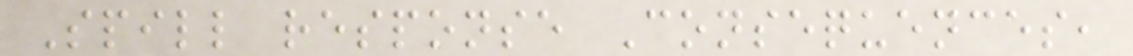Spill response Consequences,
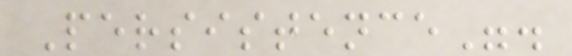Persistence".
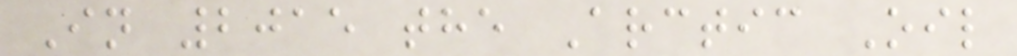In 2015 the Arctic Oil
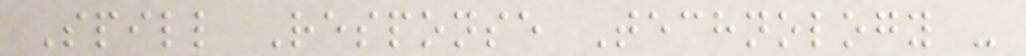Spill Response Technology -
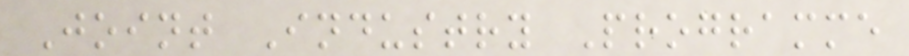Joint Industry Programme
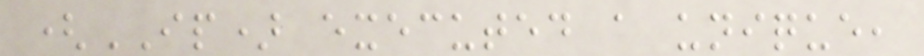(IP) executed a unique,
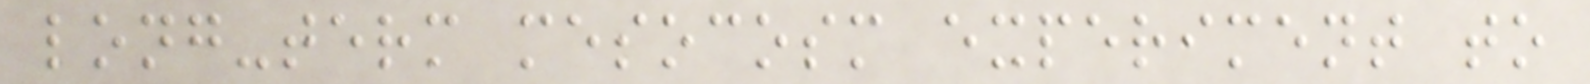long-term mesocosm experiment to
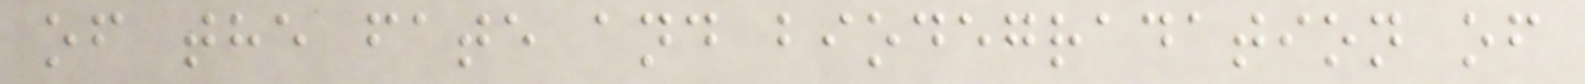of the fate and biodegradation of
